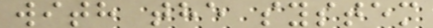with the system
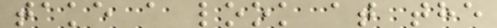take a look at the
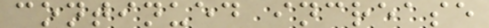continued increase
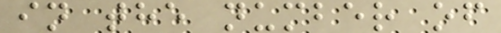in the number of
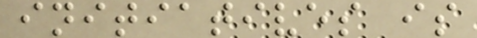initiatives is
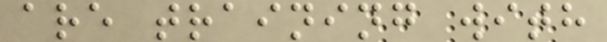are training with
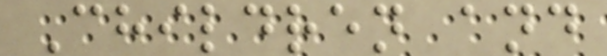Children and
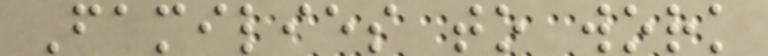Families to work
